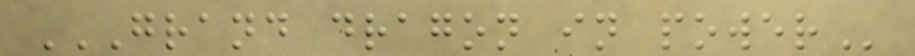GRAND DRAGON IN POWER
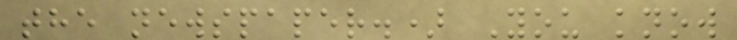the newspaper.) You know
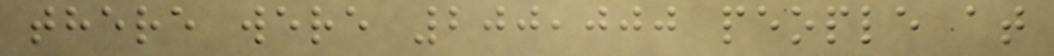there were 200,000 people at
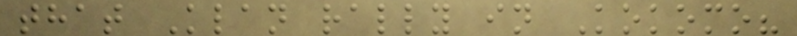that Klan rally in Kokomo?
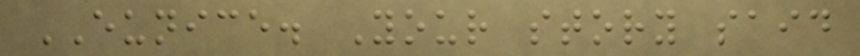EUNICE. Your story said
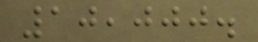10,000.
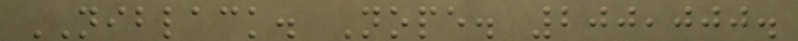NIBLACK. Nope. 200,000.
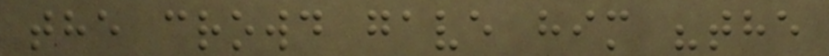the crowd gave him "the
